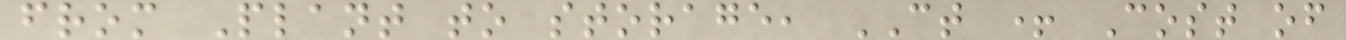from Plant to storage, CT + Cost of
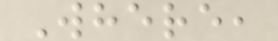Where,
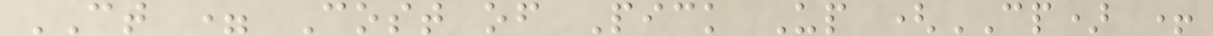CT = Cost of Pick Up (CP) +
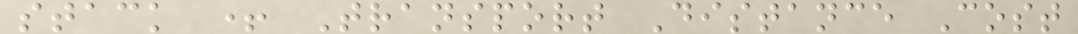stack + Transport Distance Cost
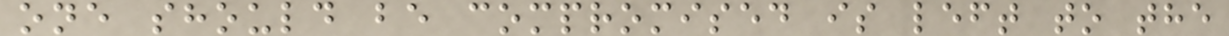one should be compromised is left to the
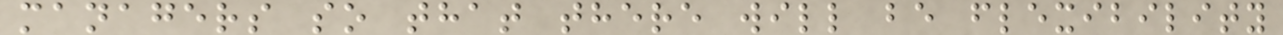managers so that there will be flexibility
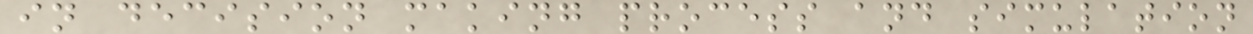in decision making process and simulation
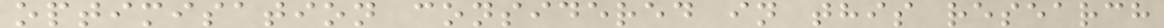optimisation considered in this research
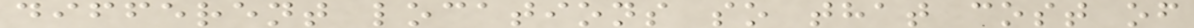different locations so that cost of
